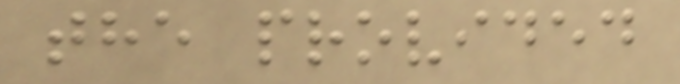the provided
